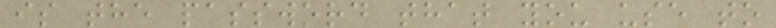is the password that you use to
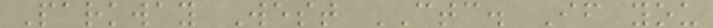Parkway West CTC. If you
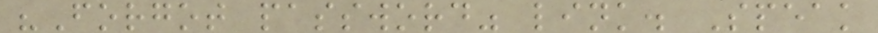"Forgot password" link. Speak
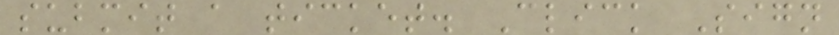submit a ticket. Click Sign
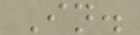In.
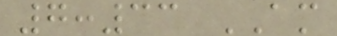7:33 AM
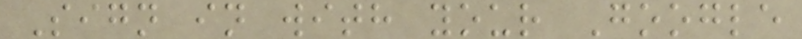Sign in with your Google
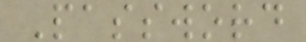Password
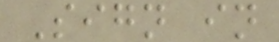Sign in
